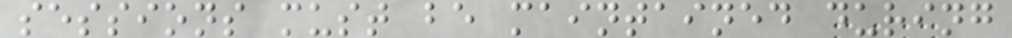sessions must be maintained during
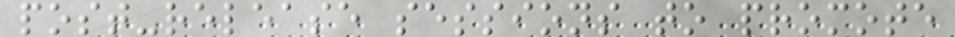post-release sessions to promote
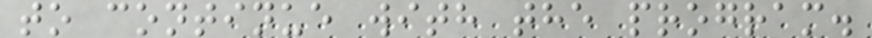to continue with the program.
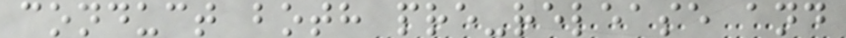conduct both pre-release and
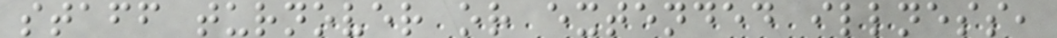staff turnover or extended illness,
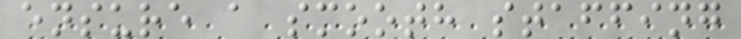ensure a smooth staffing
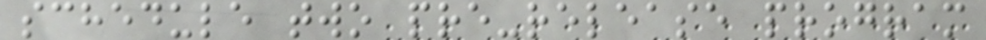schedule two pre-release program
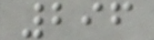296
